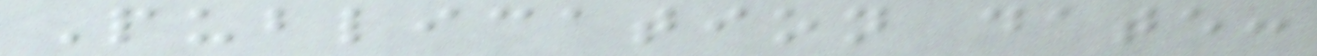Publication date:
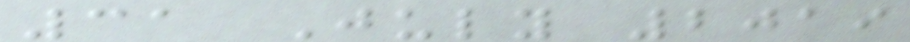31 July 2019
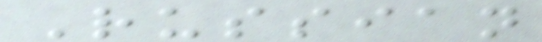Russian
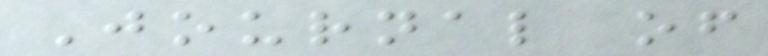Journal of
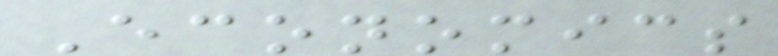Economics
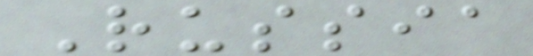Russia
